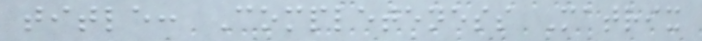title: Completeness Matrix
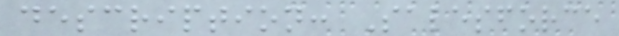description: Salesforce
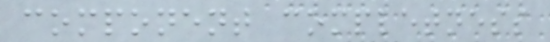component completness
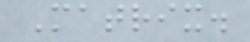Matrix.
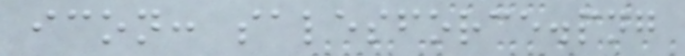icon: salesforce.png
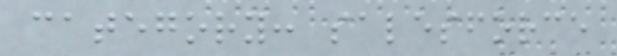category: salesforce
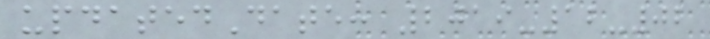updatedDate: 2019-12-02
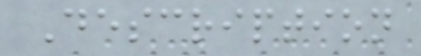Description
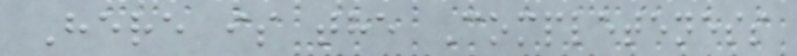Here is the Completeness
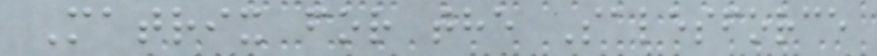Matrix for the Salesforce
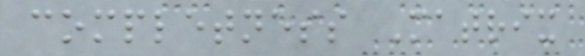completness Matrix
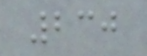230
